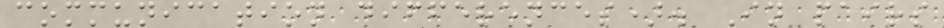communication differences). In pairs
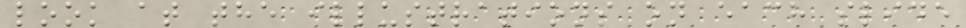look at the illustrations on each slide
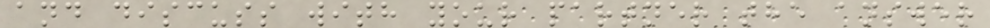and discuss with your partner the answer
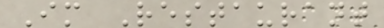Im Restaurant
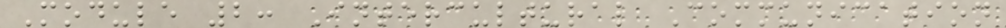Module 2: Intercultural Communication
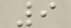9
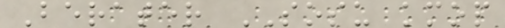Berater SOSU kmop
